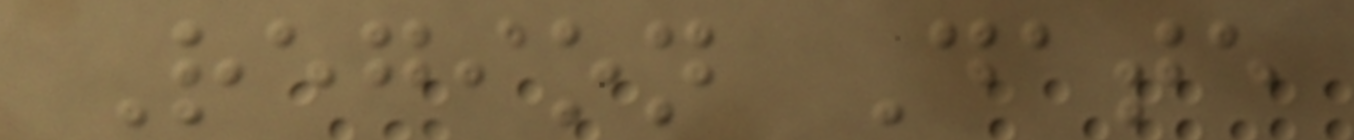Region Date
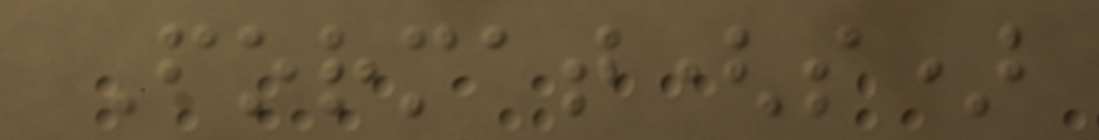Format(s)
